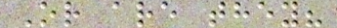Or are they?
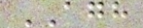AGH
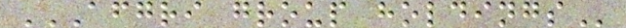AFGRI GROUP HOLDINGS
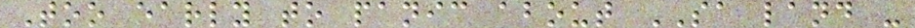Too early to panic about SA land -
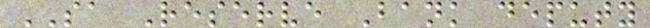SA Reserve Bank deputy
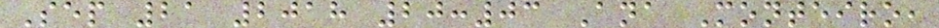Sep 21 2018 20:03 Ana Monteiro,
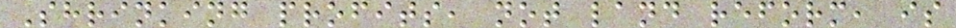Shrinking profits, not land reform, is
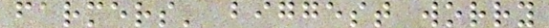farmers' biggest worry
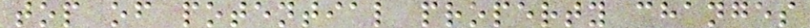top of potential property changes
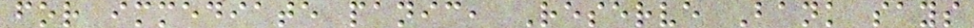for immediate panic, Reserve Bank says
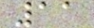11
